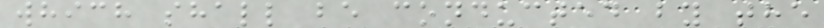which shall be conducted by the
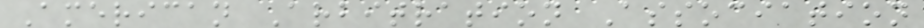American Arbitration Association
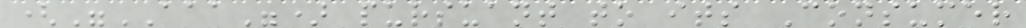("AAA") pursuant to its Consumer
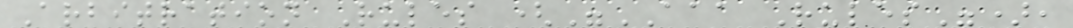Arbitration Rules ("AAA Rules"),
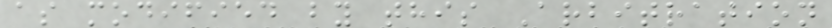as modified by this Arbitration
